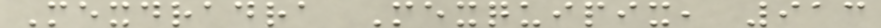Mexdradra Mexquipix, 913
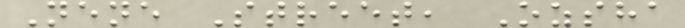Nene Street, Ozsha
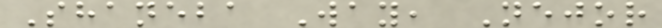Shaneba Way, Nejor
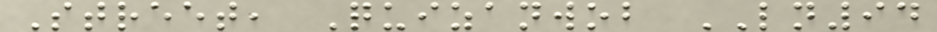Street, Quizanwob LN94
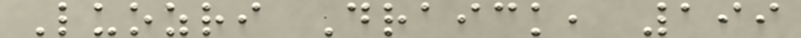Luozri Draick, 199
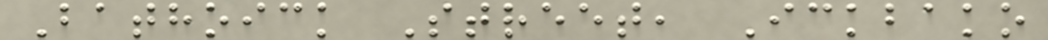Bathoick Street, Ickbako
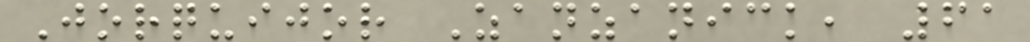Jorquijor Zanzanick, 61
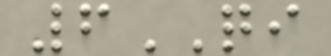6QI
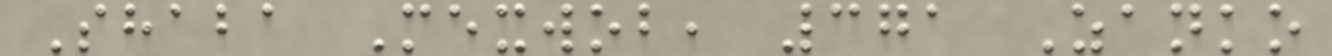Shaba Mexwob, 371 Zanko
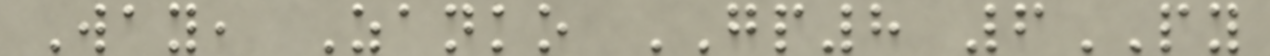Way, Zanko GP8 6PY
